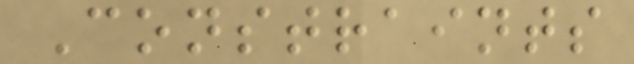Constraints
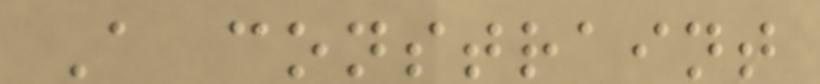A constraint
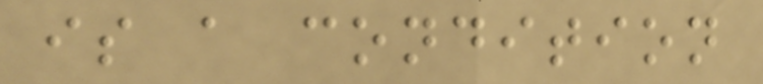is a condition
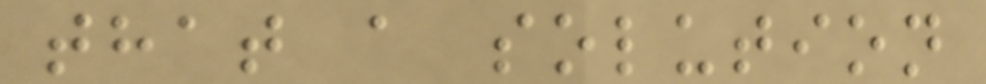that a solution
